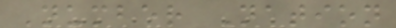Number Nation
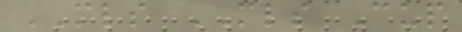MLS MLS Cup
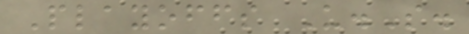Playoffs U.S.
